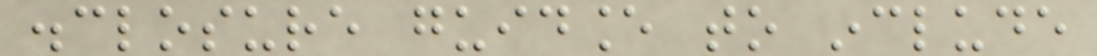disclosure guidance to include
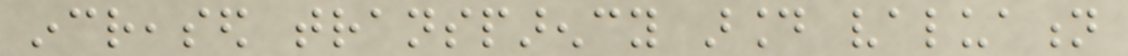increased transparency around valuation
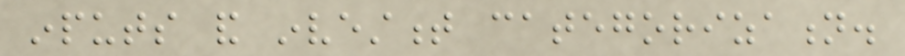inputs and investment categorization.
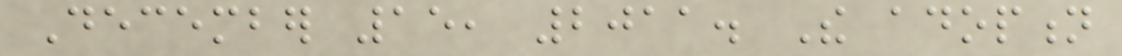December 15, 2011. The adoption
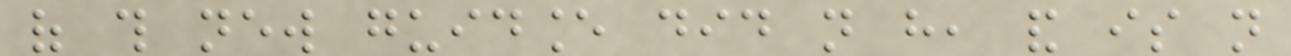of this new guidance did not have, and is not
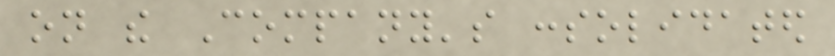on the Company's consolidated
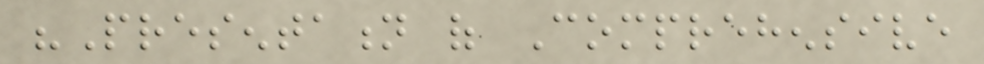"Presentation of Comprehensive
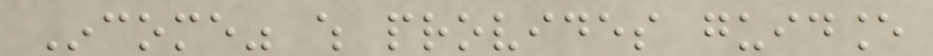Income" which provides guidance
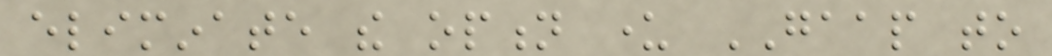eliminate the option under GAAP to
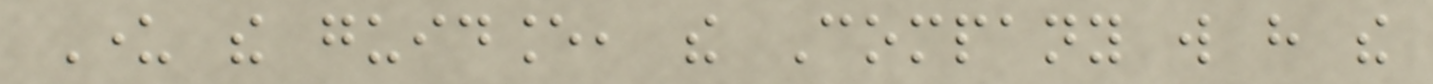Under the guidance, the Company will have the
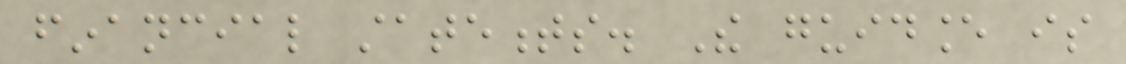financial statements. The guidance is
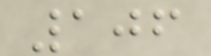106
